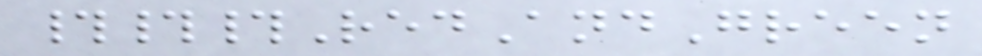###RedAndGreen
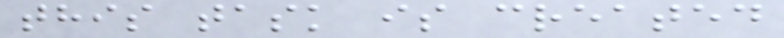this task is created
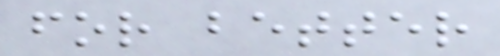for better
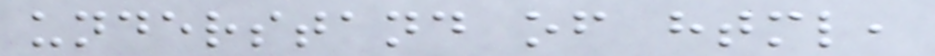understand of html,
